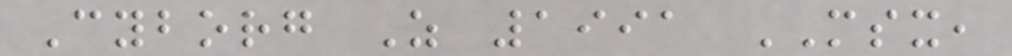Cyborg Z 1991 MSX,
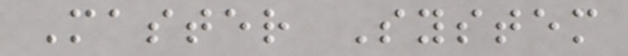Master System
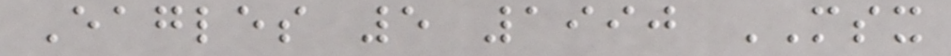Eagles 5 1990 MSX
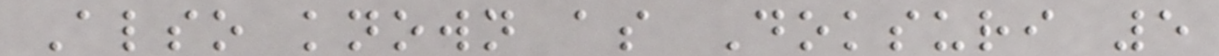Also known as Doksuri 5
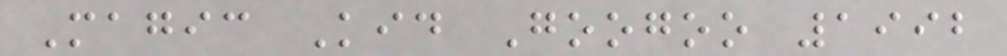Magic Kid Googoo 1992
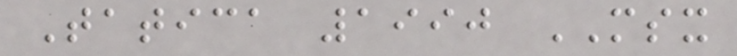Tatica 1990 MSX
